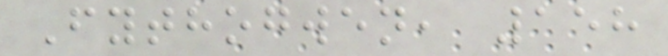Fythogwen, 158
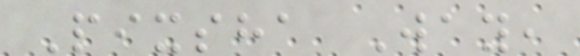Pixsha Way,
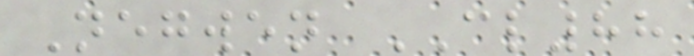Negwen CL88
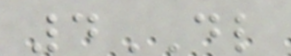4DL
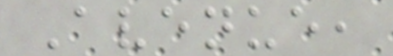Avenue,
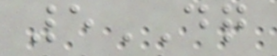5DQ
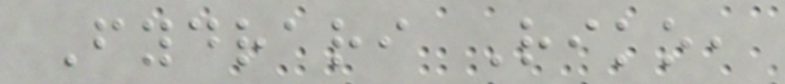Fydrari Riko,
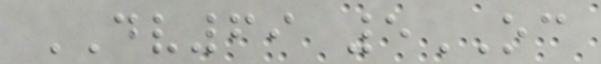DV69 5OC
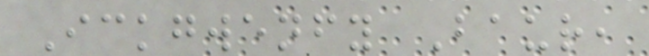Ickgwenfy Baur,
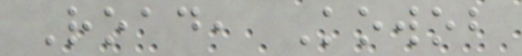Road, Kowob
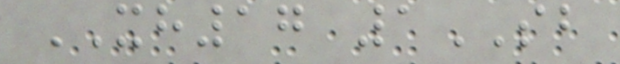XH17 1SB
